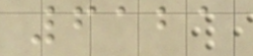6121
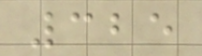325
